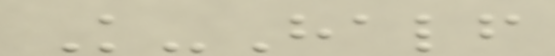K-Half
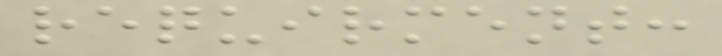requirment:
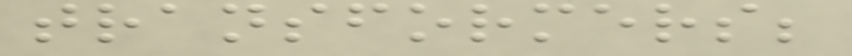transformers;
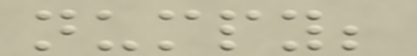numpy;
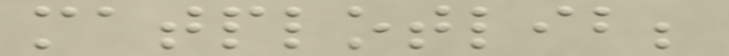matplotlib;
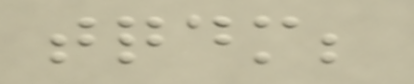tqdm;
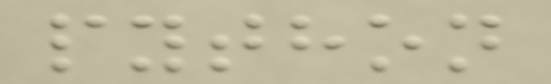python
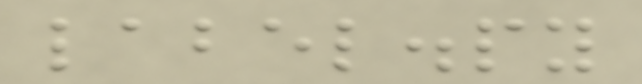label.py
